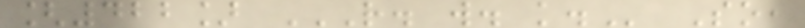[422] R. W. K. So,
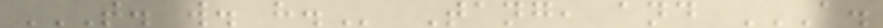T. W. H. Tang, and A.
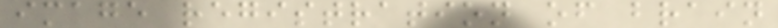image registration of brain
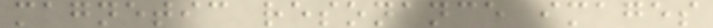magnetic resonance images
